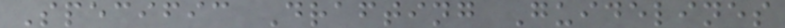Specific Drafting Guidelines
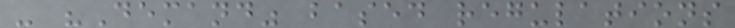- "Demand" based regulations
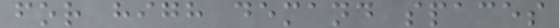for high demand spaces
